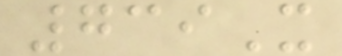739X
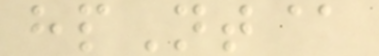hpNt@
